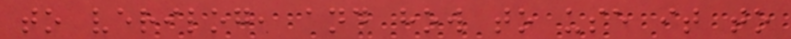to verilog, and how to use it to
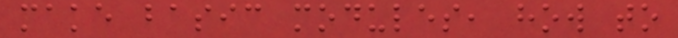make basic modules, how to
